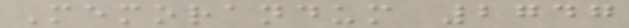Memorandum 2747
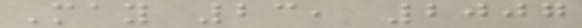May 23, 2007
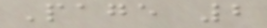Page 2
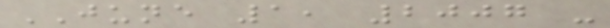JUNE 1, 2007 -
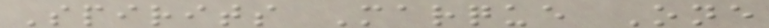Spirits Marque One
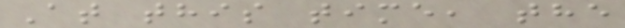At this time, the
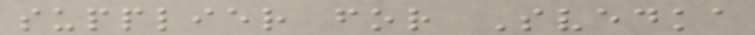supplier for Svedka
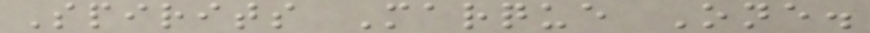Spirits Marque One.
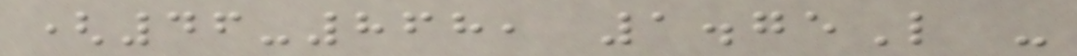(46-868, 1.75L -
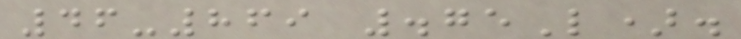46-869 .75L).
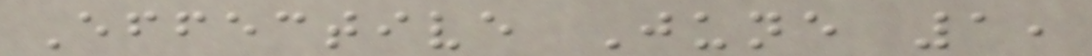Effective June 1,
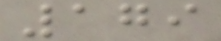179
